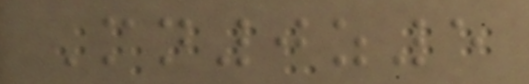Mn0z5
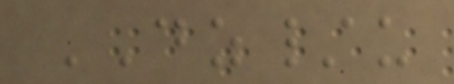DZ/u
